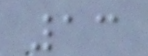13
